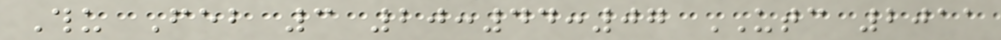Thu Feb 3 20:44:07 UTC 2011
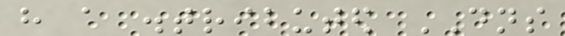have a distributed DNS
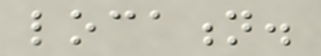location.
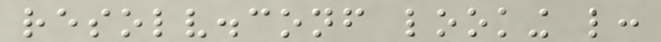resolv.conf looking like:
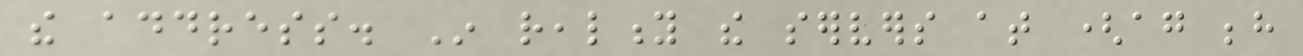the address. In reality the servers at (again behind
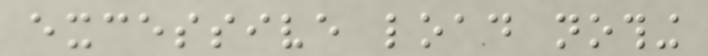excessive load nothing
